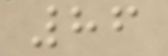86
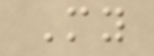My
